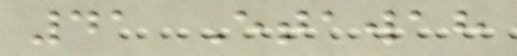41 Etawah
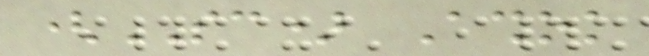(SC) Ashok
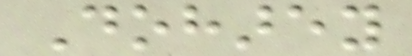Doharey
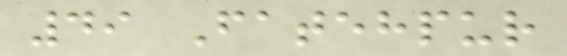49 Fatehpur
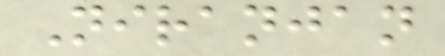Niranjan
